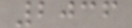2036
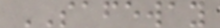SAFEWAY
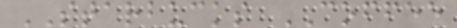STARBUCKS COFFEE
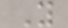Y
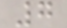7
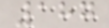187
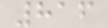816
